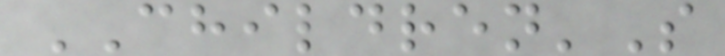CHILDREN'S
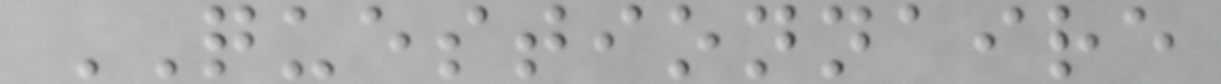QUESTIONNAIRE
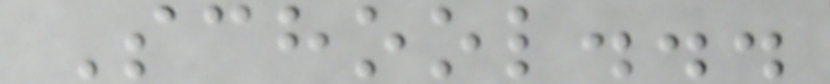School...
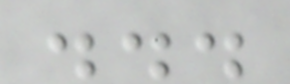...
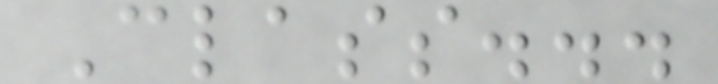Class...
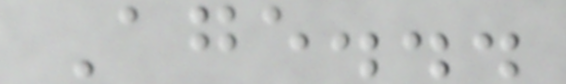Age...
